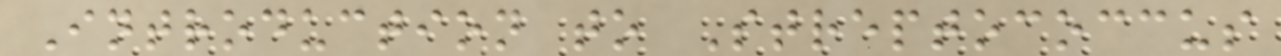Introduction to Streptococcus
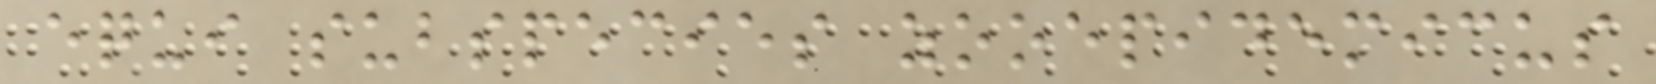equi subspecies zooepidemicus
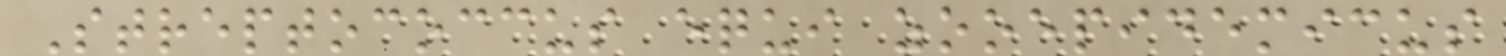Streptococcus equi zooepidemicus
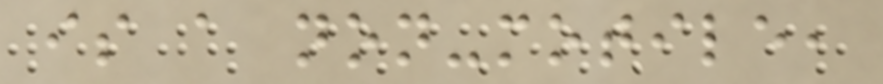is a non-motile,
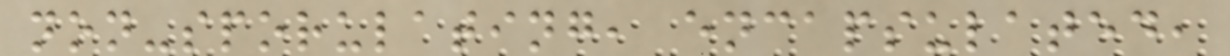non-sporulating, encapsulated,
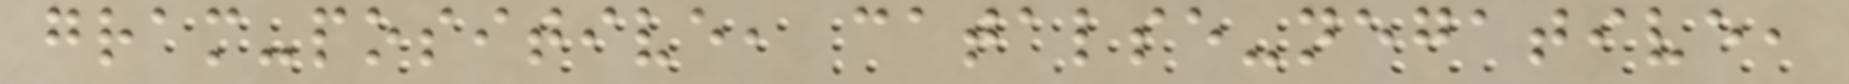gram-positive, catalse-negative,
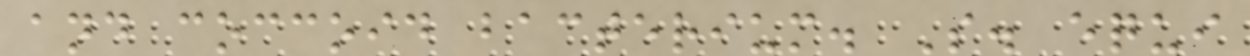and coccoid bacterium. S. equi
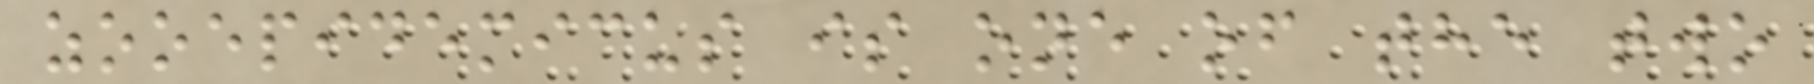zooepidemicus is one of the two
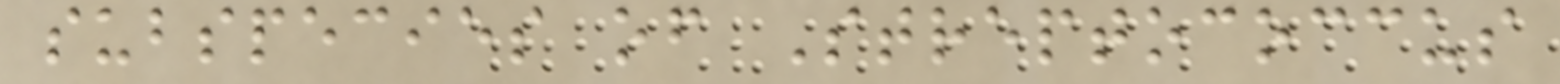subspecies of Streptococcus
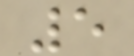5
